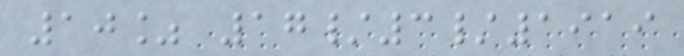10% 17/3/1919
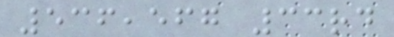536,567 33rd
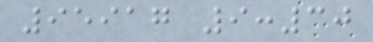95917 9:30
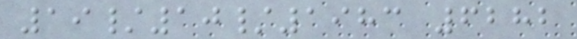19/10/1983 6282
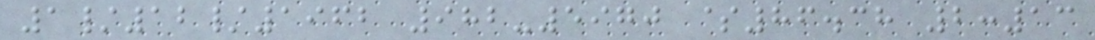1/12/1962 982-5970 $86.38 2:13
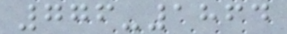776-1864
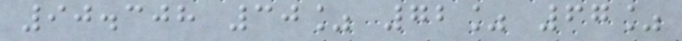90.308 30% 72% 67%
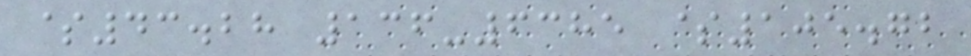$43.28 136-6385 $105.72
